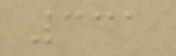331
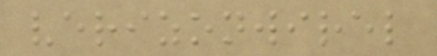verizonwirel
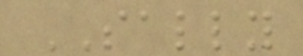SALLY
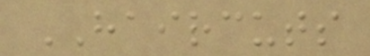HAIRCUTS
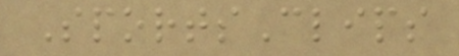SportsClips
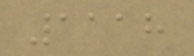1118
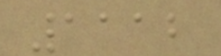1112
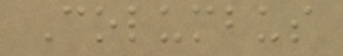Columbus
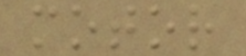motor
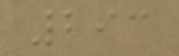293
